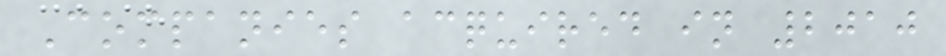Companies acquired in 2010
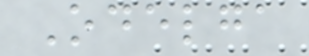Odelga
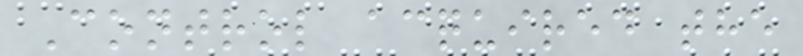Control acquired the
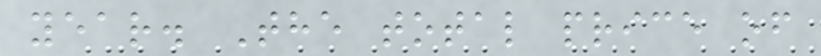year. The total price of
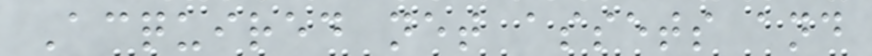Acquired net assets and
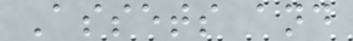Assets and
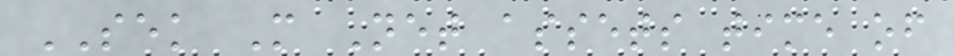SEK M Net assets time of
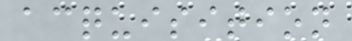acquisition
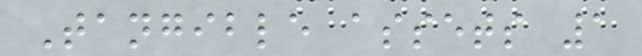Tangible assets 1
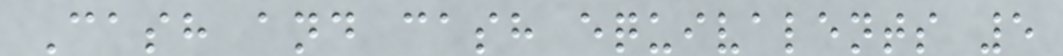Cash and cash equivalents 5
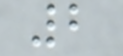2
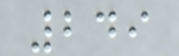249
